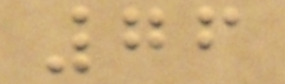76
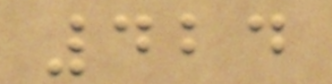424
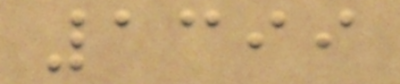1399
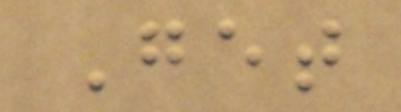Get
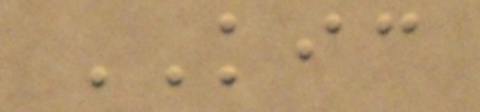KIC
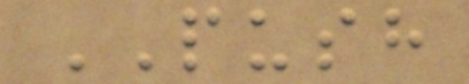PUSH
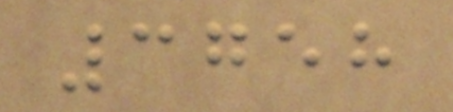3758
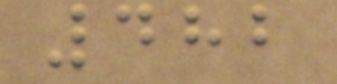482
